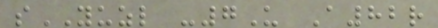sYUZL -7U A82r
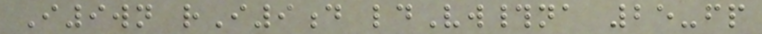I9wn rI9d ldVw#na 25-fp
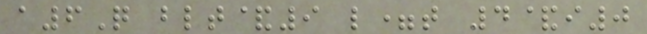a6Q blt&9 l=t 4&i0
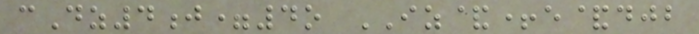cDz4j=4o IZ&+e&djb
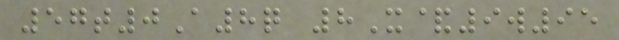57t0A8q 8X&9w95
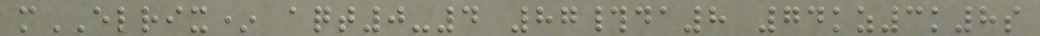mELRIX* aqt0-4 87#da8 74kz3k8s
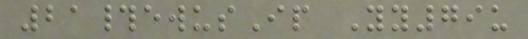21#ewusIp Yy79u
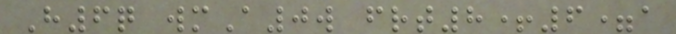H6q wmA0w frt8+6=a
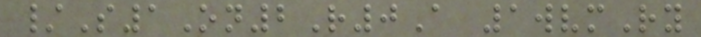/S1On2R0A 1wvmRy
